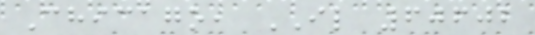Chicago, IL 60602
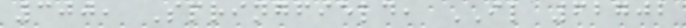300, Springfield, IL 62702
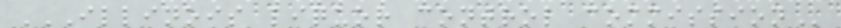ILLINOIS LIQUOR CONTROL COMMISSION
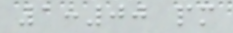1:00 pm
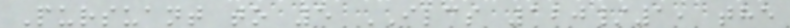Pursuant to 5 ILCS 120/1, the
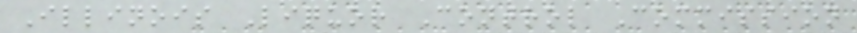Illinois Liquor Control Commission
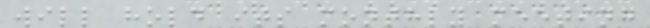will hold its monthly meeting
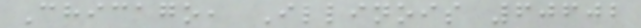Chicago, Illinois 60602
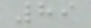89
